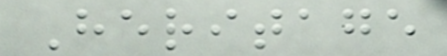Heritage
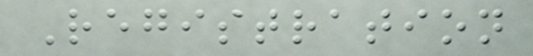Registration
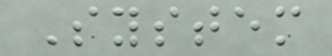System
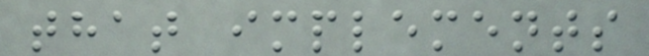that implements
